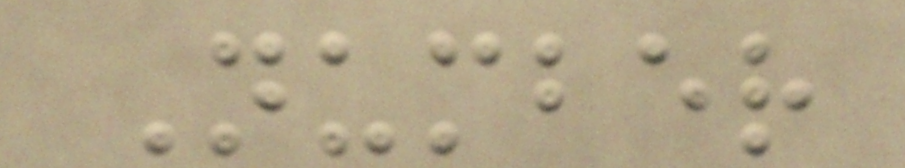Number
